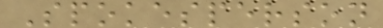Spokesperson
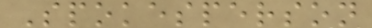Spokesperson
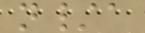n/a
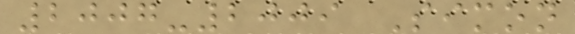2007-2009 Simon
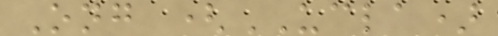Ong (UCLA)
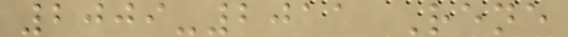2009-2011 Rene
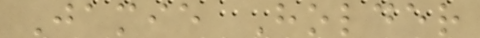Jamie Holder
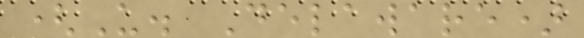(U. Delaware)
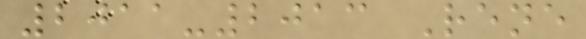2011-2013 Rene
